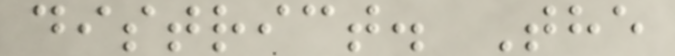district. The
